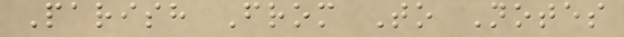Parish From To Notes
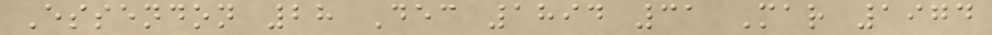Essendon 28 Dec 1894 31 Mar 1974
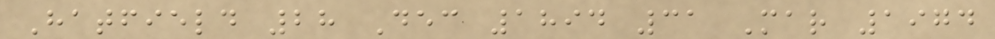Hatfield 28 Dec 1894 31 Mar 1974
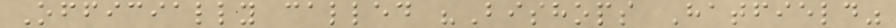Officially called "Bishops Hatfield"
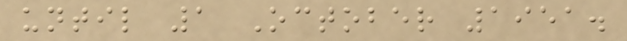until 1 October 1951.
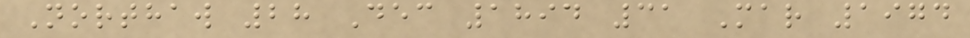Northaw 28 Dec 1894 31 Mar 1974
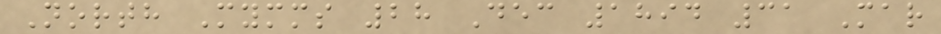North Mymms 28 Dec 1894 31 Mar
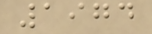1974
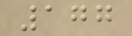177
